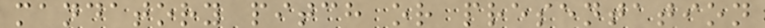mandatory pitch or presentation
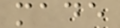made
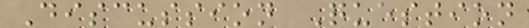Discussion Question
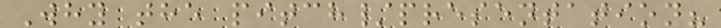Why the pitch/presentation?
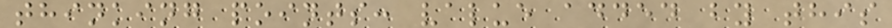thinking points: value added by this
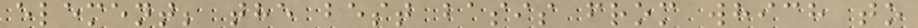element; the best basis from which to
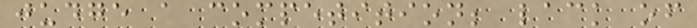judge a competition; lack of
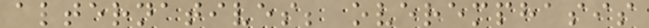alternatives; overemphasis
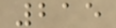215
